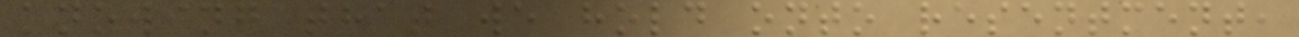knowing that we hold onto resentment,
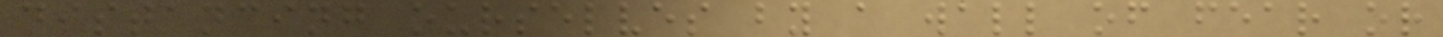distancing ourselves by a wall of fear or
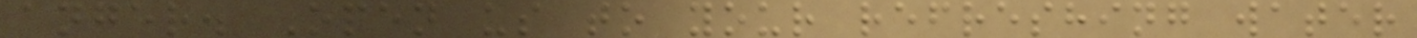anger. Open us to your refreshing water
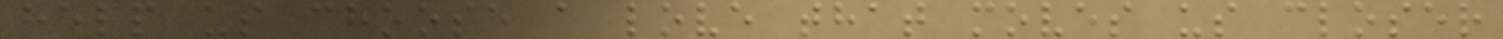help us choose a love that moves us closer
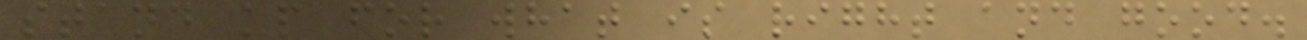stand up for what is right and good.
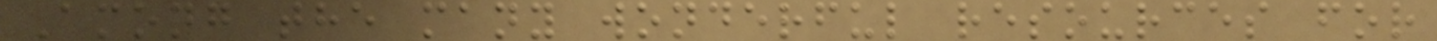Among the many wonderful resources for
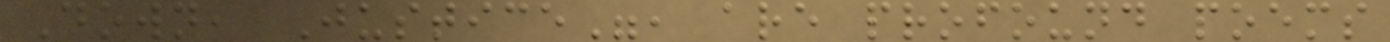Down, Justice", are profound poems
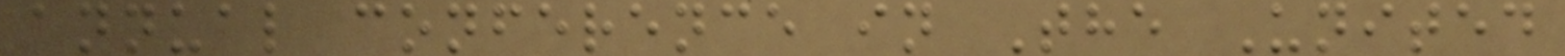annual conference in The United
